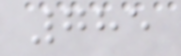785
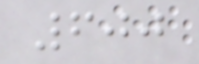600
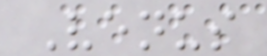Venus
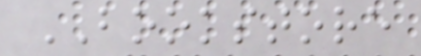BOOKSTORE
